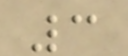3
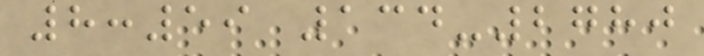8:59 134-2780
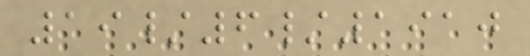19/6/1910
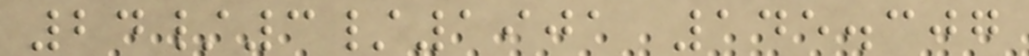24/3/1901 145.307
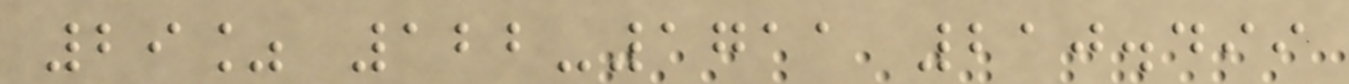29% 122-1711 210.499
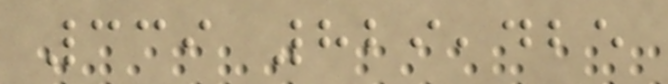339 829,425
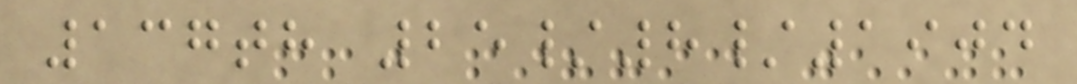137th 25/8/1904
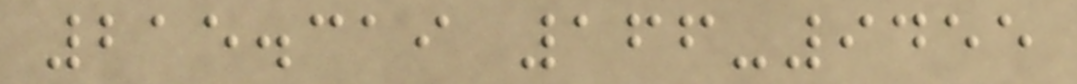215.319 166-9455
